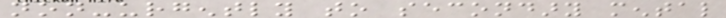non-urgently to secondary mental
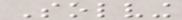Solving
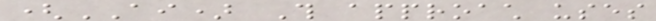(AI) This approach uses
